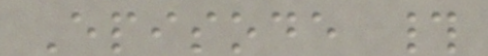Episode #
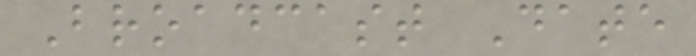Broadcast Date
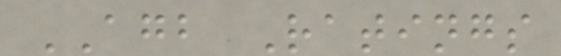AGB Ratings
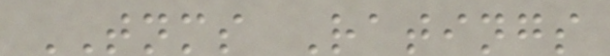TNMS Ratings
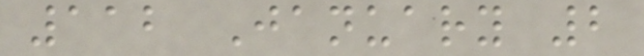112 January 2
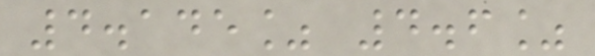4.145% 4.6%
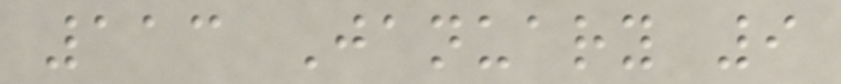113 January 9
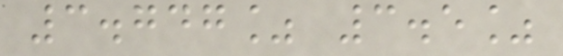3.747% 3.5%
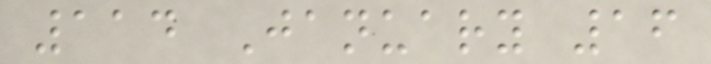114 January 16
